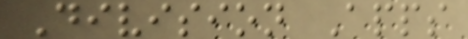Division Apps
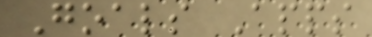Goals Apps
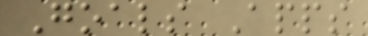Goals Apps
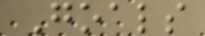Goals
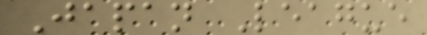Japan League
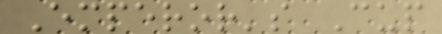Emperor's Cup
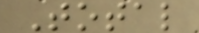Total
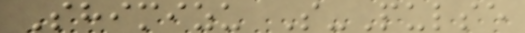Shimizu S-Pulse
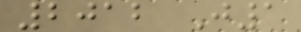2012 J1
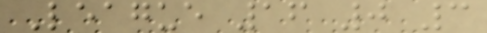League 16 0 3
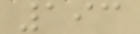193
